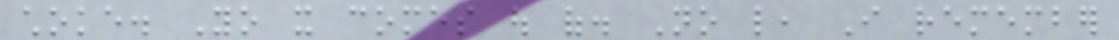choke. Yo it comes out of. No like, I remember
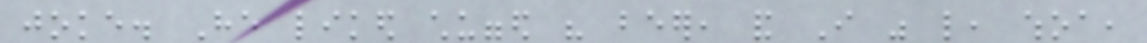joke. He liked chugged his beer, and I was like, whoa,
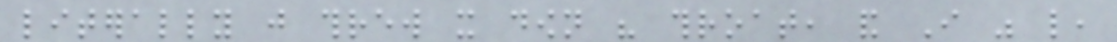literally just threw it down his throat, and I was like,
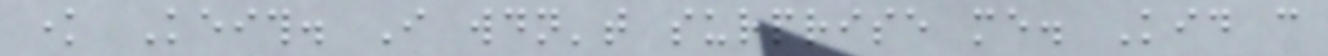know Keith. I wouldn't surprise me. Kid can
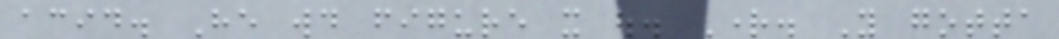acid. He would figure it out. Right. You gotta
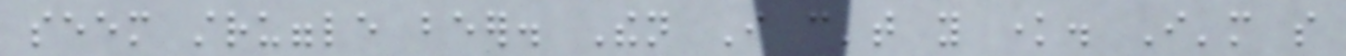seem struggle beer. Then I can't you know. I'm so
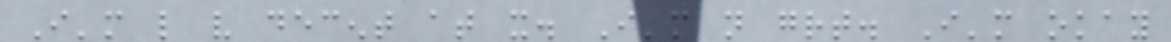I'm like very decent at it. I'm not great. I'm okay
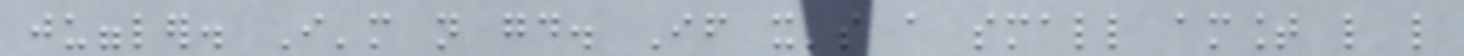juggler. I'm not good. If it's a small amount like like
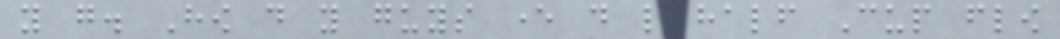you go. How do you guys ever do like half Cup flow
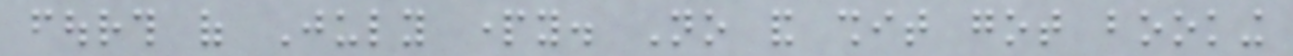fourth of July party. No and shit got booking
